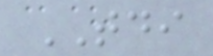TDI
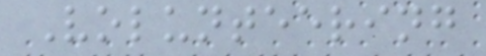Volunteering
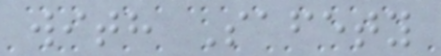with Safety
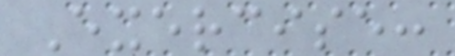Exercise:
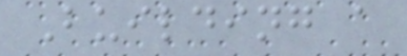Building a
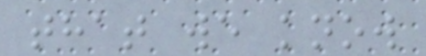that we know
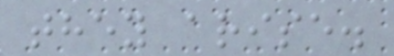they arise.
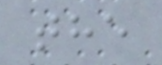the
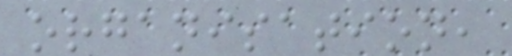organisation,
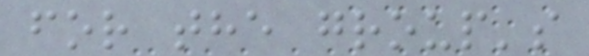for the group's
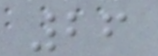26
